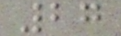27
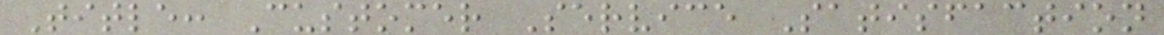Title: Customer Service Satisfaction
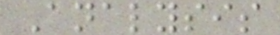Analysis
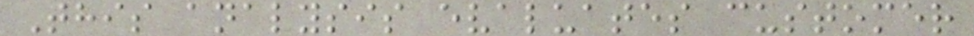This analysis evaluates customer
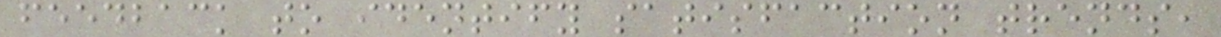feedback to identify satisfaction trends,
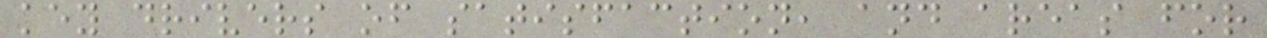key drivers of satisfaction, and areas for
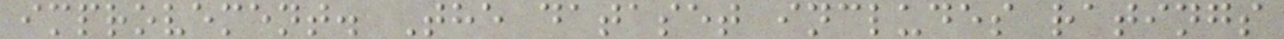improvement. The dataset includes ratings
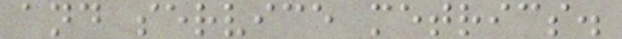and service metrics.
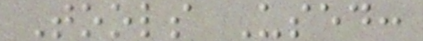Tools Used:
